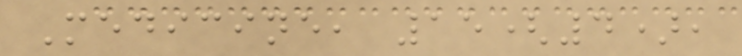Medicine, 15(4),
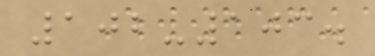102-103.
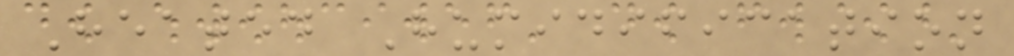Heated Humidification
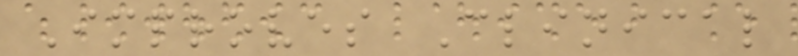Improves Clinical
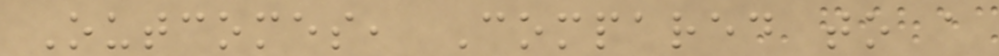Outcomes, Compared to a
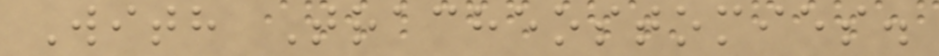With Tracheostomies.
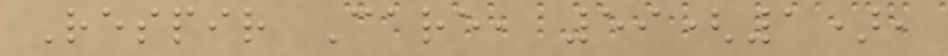Respir Care, 59(1),
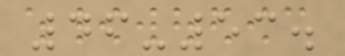46-53.
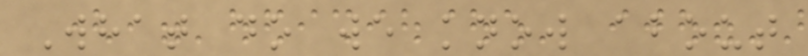What do we know about
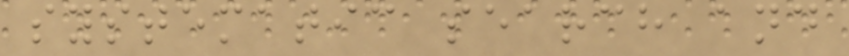systematic search and
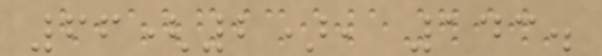66(2), 143.
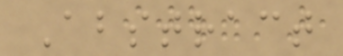Abstract
